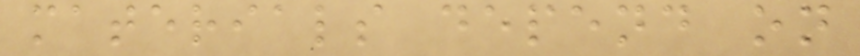materials depend on
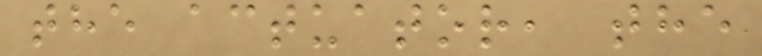the actuator, the
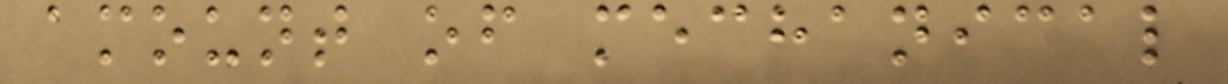amount of mechanical
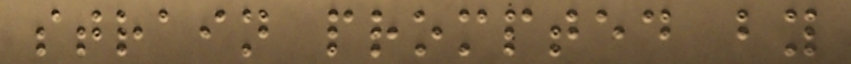strain prompted by
